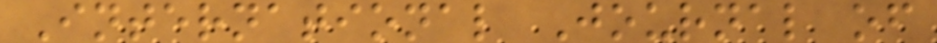International Journal of
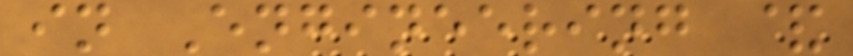in Engineering &
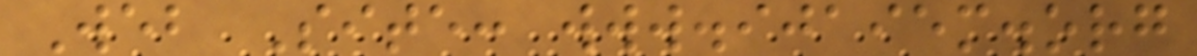Web Site: www.ijaiem.org
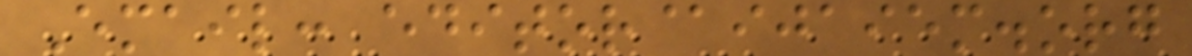Email: editor@ijaiem.org
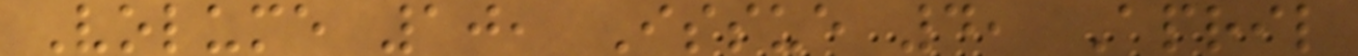Volume 10, Issue 4, April
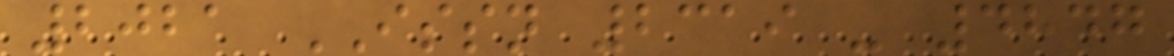2021 ISSN 2319 - 4847
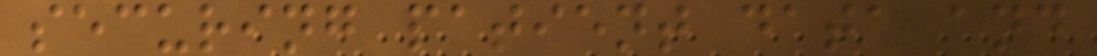securing patient data and
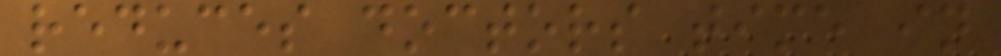reduces doctors time in
